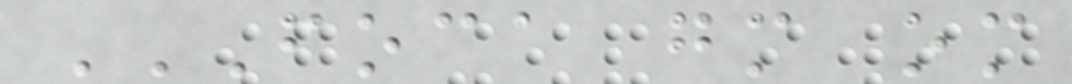FOCA GM OM
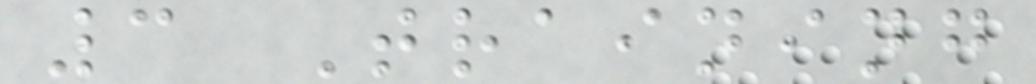3 Training
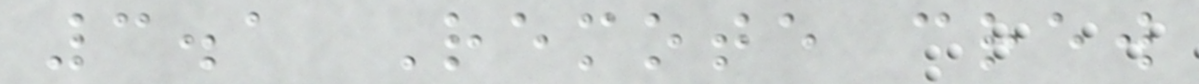3.1 Remote crew
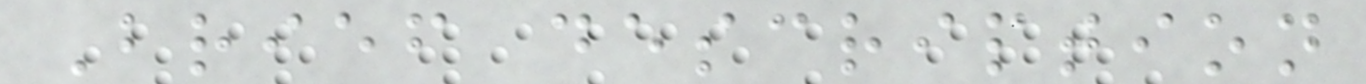Brief description
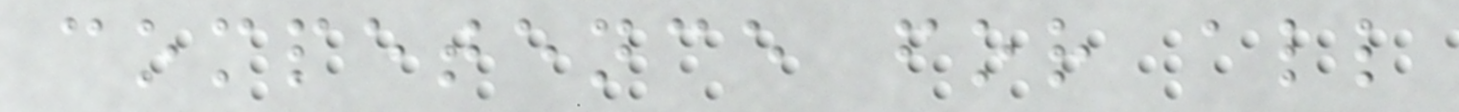competence for all
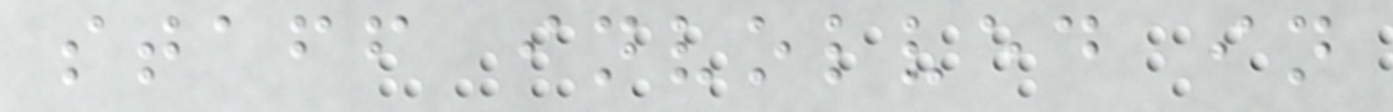staff involved in
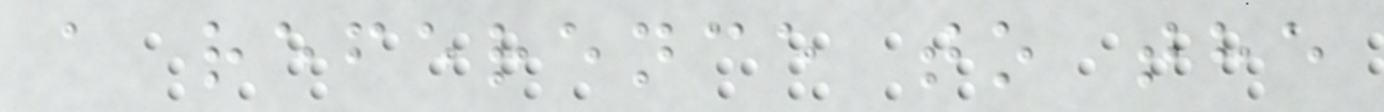a reference to the
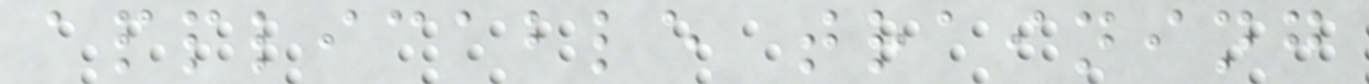applicable training
